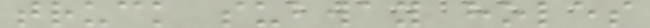truck subway holes
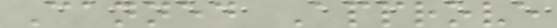Canned Approve
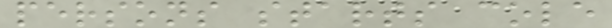persons starts cole
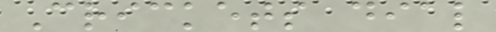Crickets dial
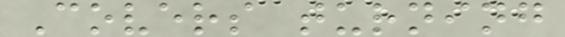Covers turning
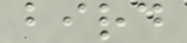bird
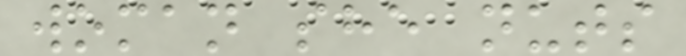woman she nuts
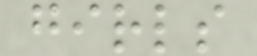girls
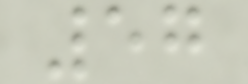57
